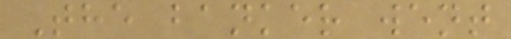The banker went
